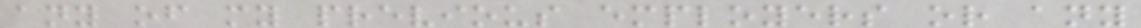any of my previous employers or any
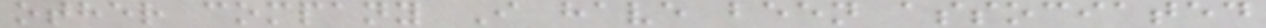other company I have been associated
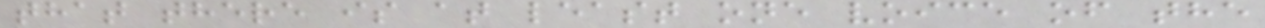that there is at least one voice of the
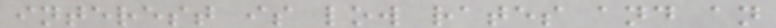interest is low rates and an
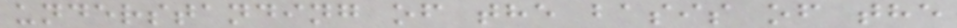understanding of the basis of the
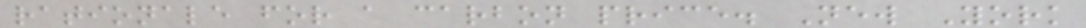rationale for a carbon price. New York
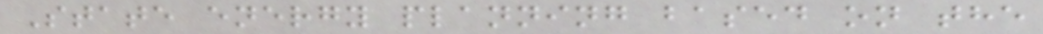State energy planning based on the
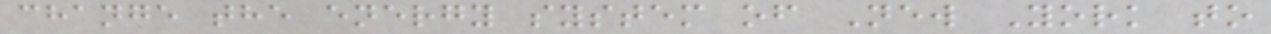change the energy system of New York to
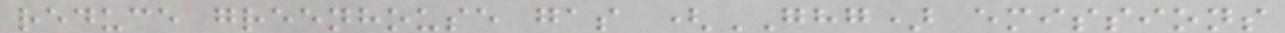reduce greenhouse gas (GHG) emissions
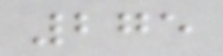275
